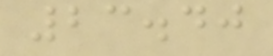23.40
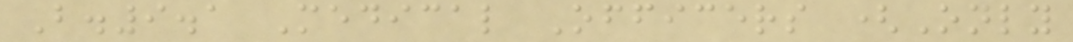B.9.1 Medical Officers (Only
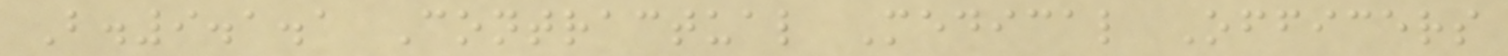B.9.1.1 Contractual Medical Officers
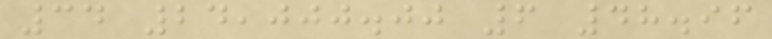34 24,000.00 6 48.96
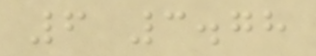6 3.78
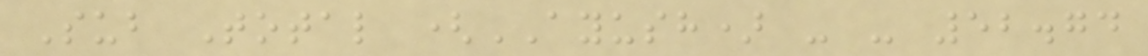Sub Total (AYUSH) - - 52.74
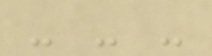- - -
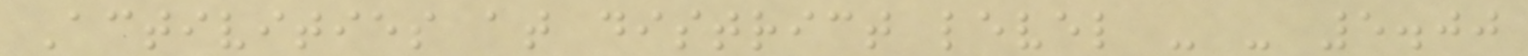Activities at district level - - 5.00
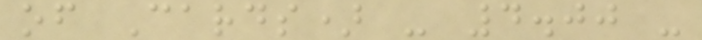of Cards) - 4.00 -
